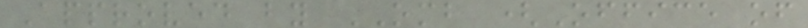Approved by OMB (Office of
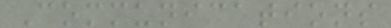Communications
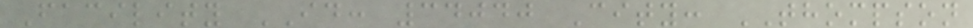Facility ID: 34040 City: THOMPSON
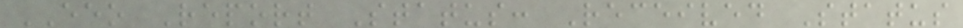EEO Report Status: Received Status
